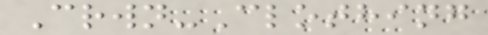Crwn-Clothing
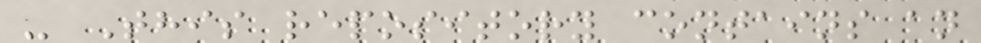- This repository contains an
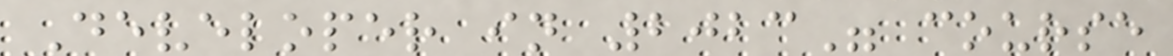Developer in 2023" course
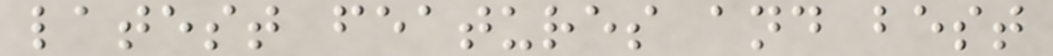latest features and best
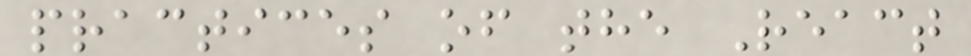practices of the React
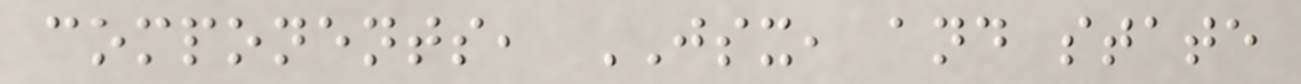components, JSX, and state
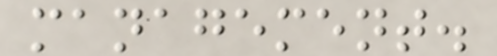management.
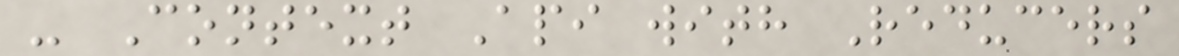- Context Api with Reducers
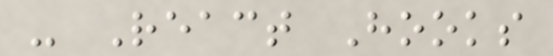- React Hooks
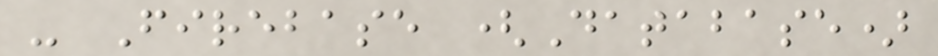- Firebase (Database)
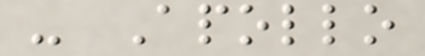- Apollo
